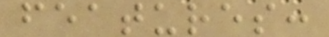features:
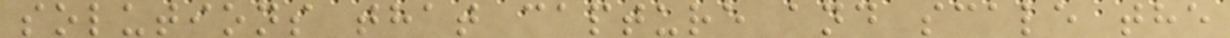solutions that capture and scale the
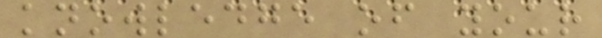knowledge of your
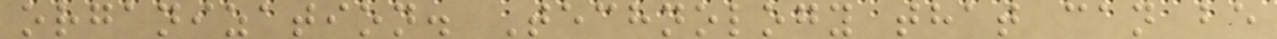organization. Technology that can be
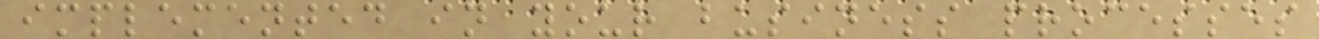implemented in your business processes
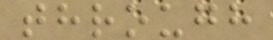through
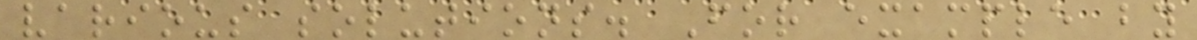various solutions. For example by
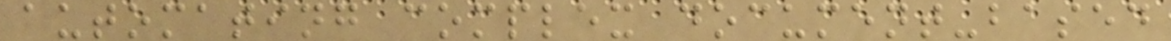automating complex document-based
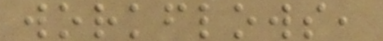workflows,
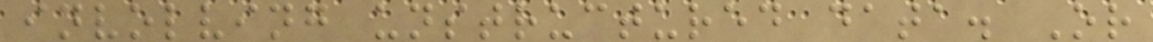involving unstructured data. Or
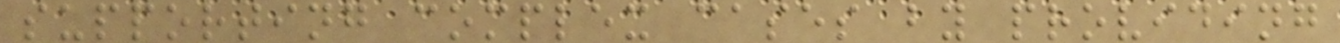supporting complex cases by providing
